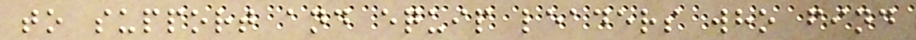to support and equip leaders who find
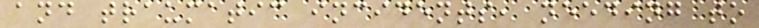and traumatic incidents, needing to
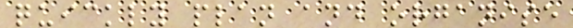quickly plan and organise
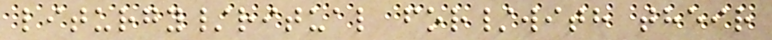liturgy/ritual for/with their
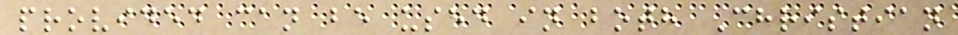provided can be used in both Christian
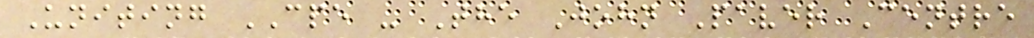Uniting CPE - The John Paver Centre
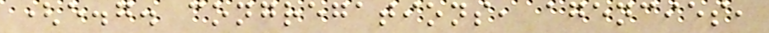(e.g. congregations, agencies,
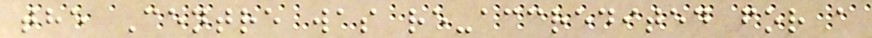the Centre was re-accredited for a
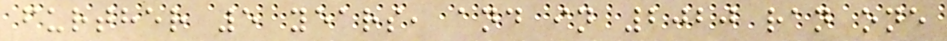further 5 years, and in 2020 ran one
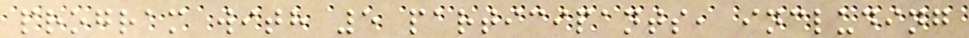program with 5 participants, including
